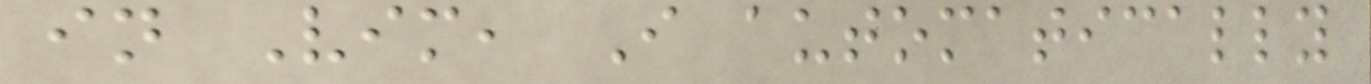in Vim, I automatically
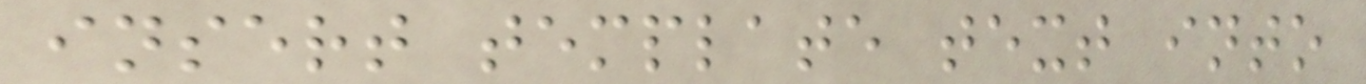insert template text into
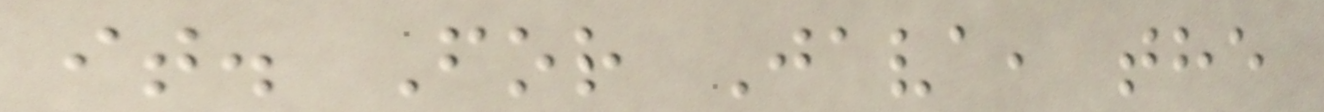it. For Java, the
